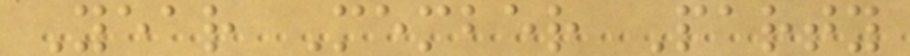Year Member Party
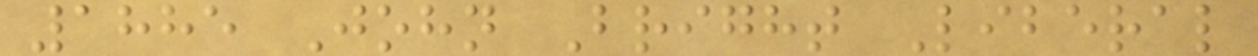1885 John Bright Liberal
